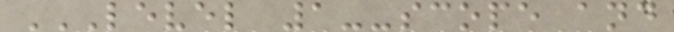LEVEL 1--SCOPE AND
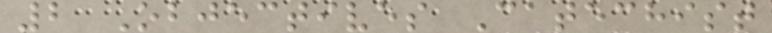2 Objectives Catechist
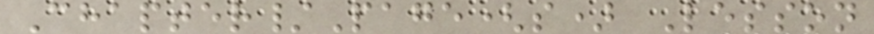Chapter/Page(s) Lesson
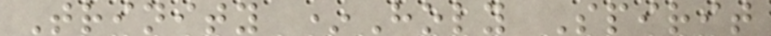Trinity *Holy Spirit
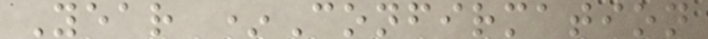Year *Confirmation
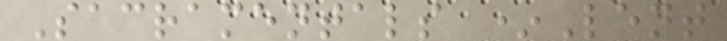Sacramentals *Lent
